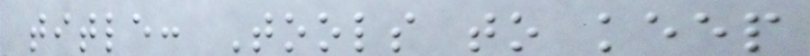title: Tools to keep
